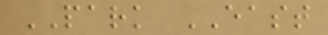PARK EAST
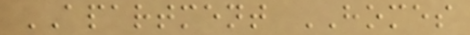APARTMENT HOMES
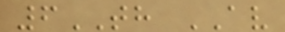6TH AV
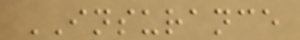INSURANCE
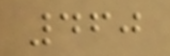460
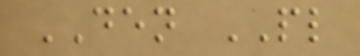DEN PL
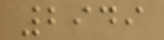2949
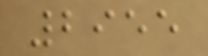2955
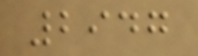2947
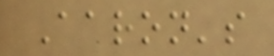Aaron's
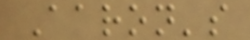Aaron's
